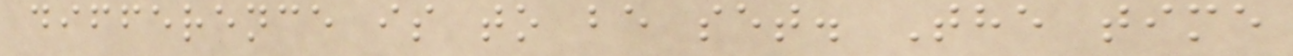difference is to be set. The time
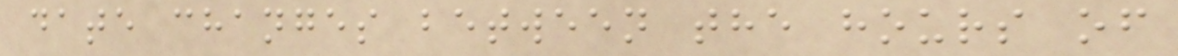date changes between the hours of
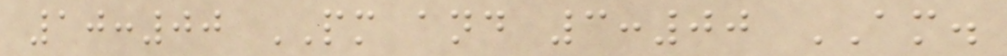10:00 PM and 3:00 AM.
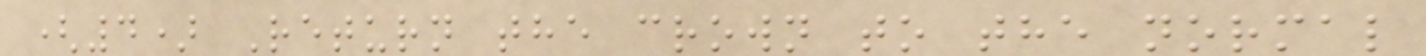(4) Return the crown to the normal
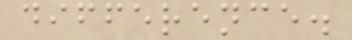difference.
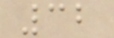32
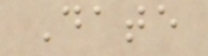Date
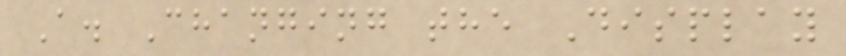A. Changing the Display
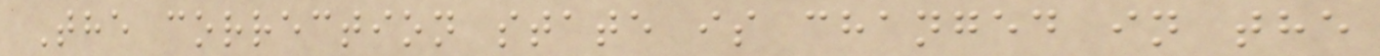The correction state is changed in the
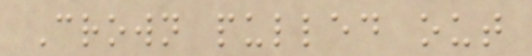Crown pulled out
